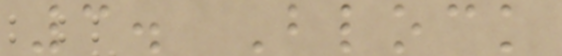3. Block
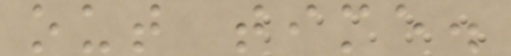out time.
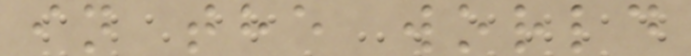in the world
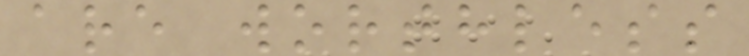are worthless
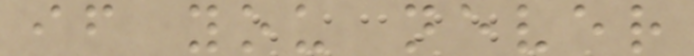if you never
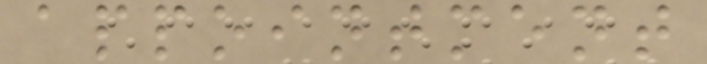appointment
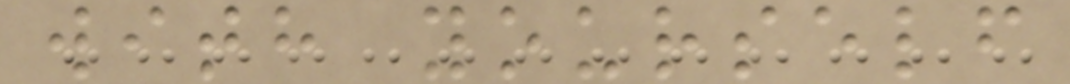with yourself
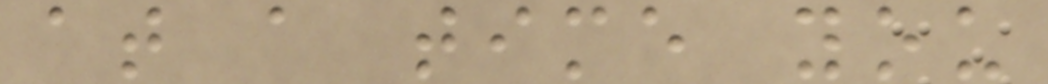at a time you
